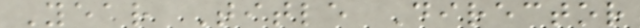Year Title Director
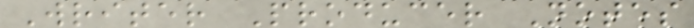Writer Producer Notes
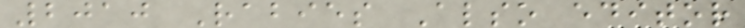2010 Rabies Also editor
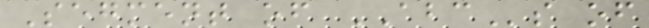Segment of ABCs of
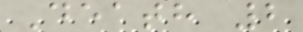Death 2
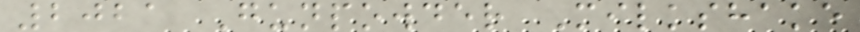2021 Gunpowder Milkshake
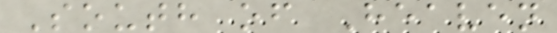South of Heaven
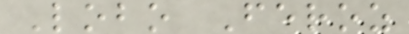Lobo Feroz
